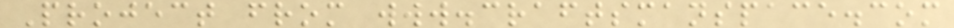Project from www.craftsmanspace.com
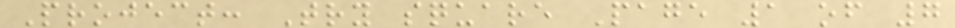Project: Try square Page 1 of 7
